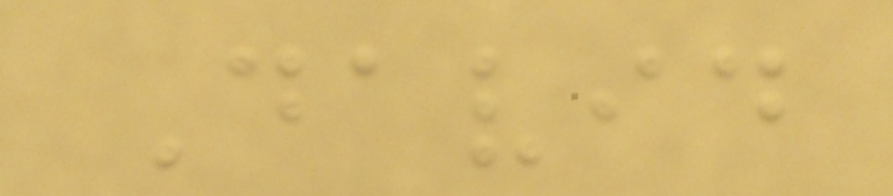David
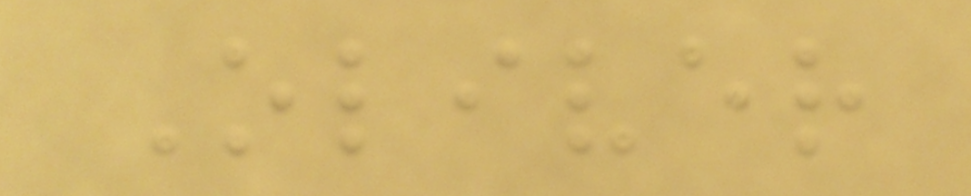Oliver
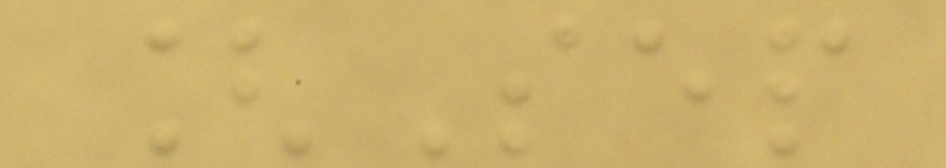[Sep
